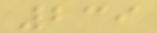239
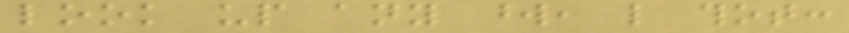look up any word, like thot:
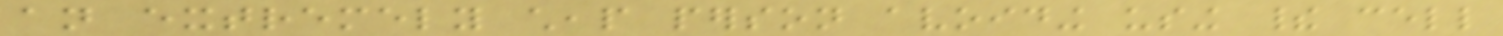an extremely cheap person avoiding using their cell
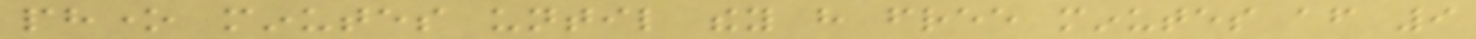phone minutes until they have free minutes after 9
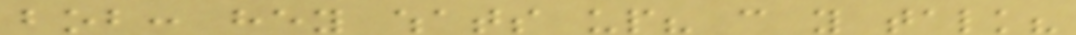bob: hey whats up? can you talk?
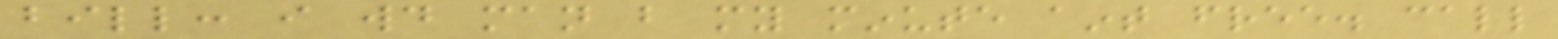bill: i would man but my minute aint free. call
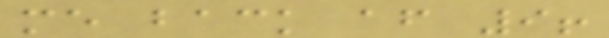me back after 9!
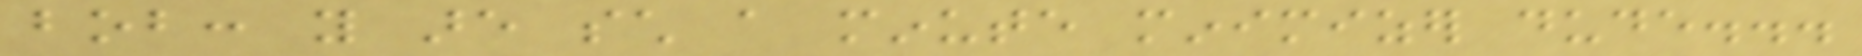bob: you are such a minute minimizer dude...
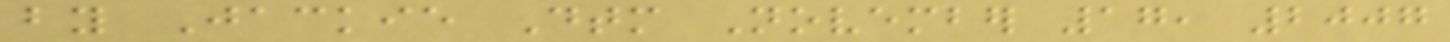by Jackie Dtm November 17, 2007
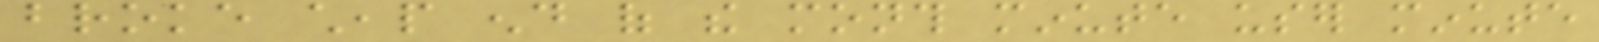broke cheap end of the month minute user minute
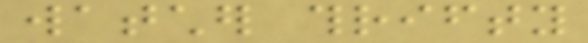watcher thrifty
